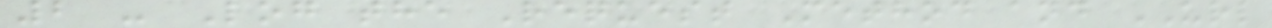2 - Log the Request Method and URL
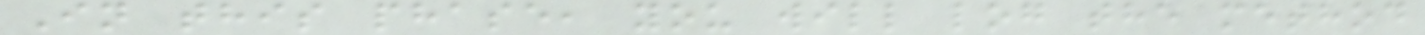In this phase, you will log the method
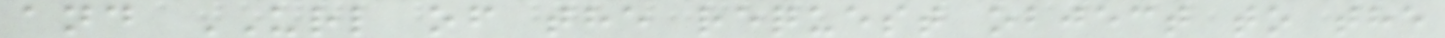and URL of the request object to the
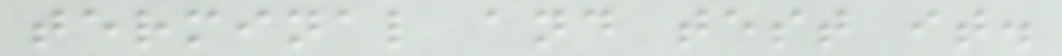terminal and test it.
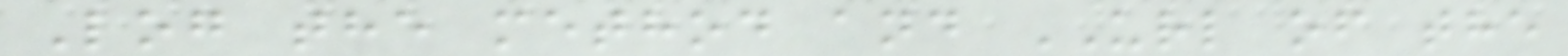Log the method and URL of the
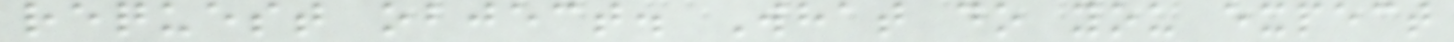request object. What do you expect
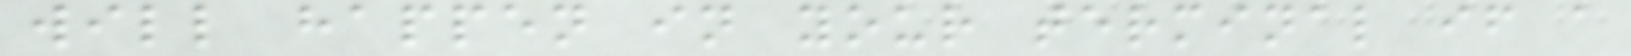will happen in your terminal if a
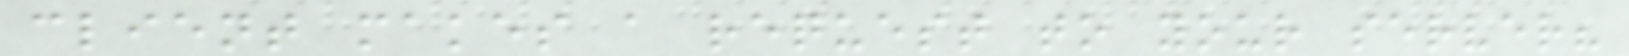client makes a request to your server?
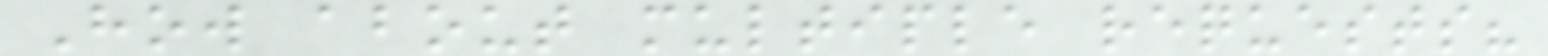How about multiple requests?
